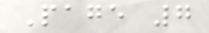Page 7
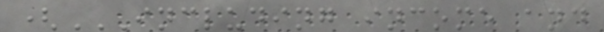(INCLUDING INCOME AND
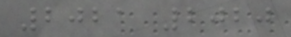2021 2020
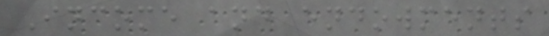Income and endowments
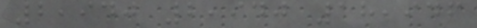2,940 2,940 18,946
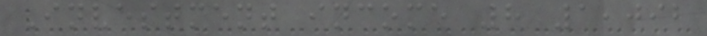Investment income 8 1,092
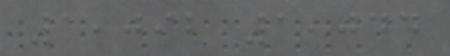1,092 1,044
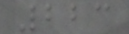223
